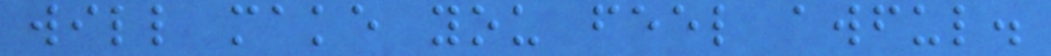will make you feel awful.
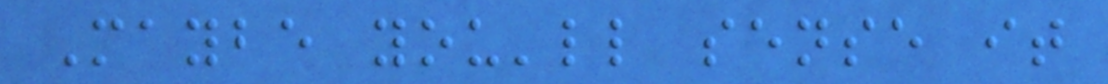Maybe you'll sense it
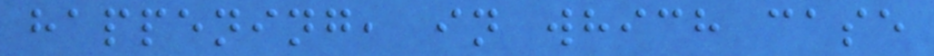happening, in which case
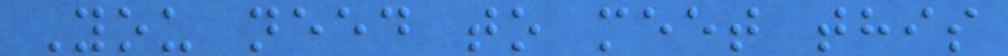You need to meet this
